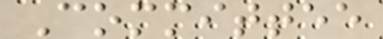Committee
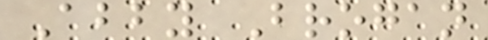Abby Brogan
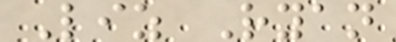Liz Ryan
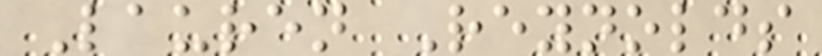Lauren Reynolds
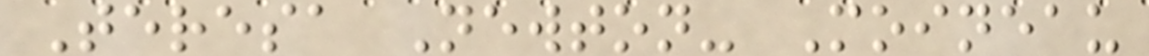Teresa Newton- Moineau
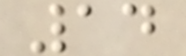14
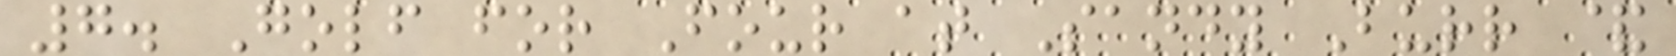7. Golf for Four at Sandy Burr &
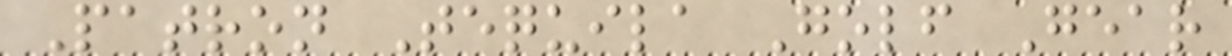Patron Tequila Golf Gear
